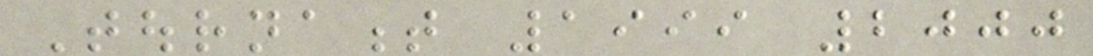Tournament 1999 2000
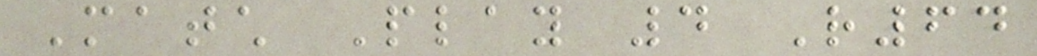Match Play 4 R64
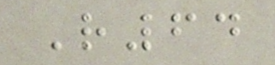R64
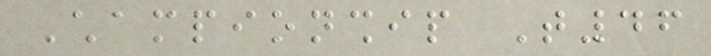Championship T46
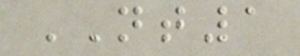NT1
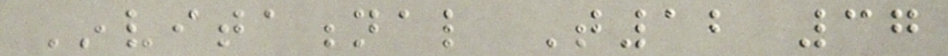Invitational T12 37
